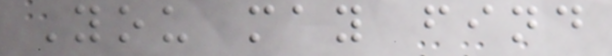You may find
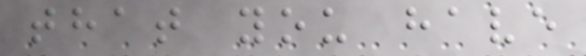that you have
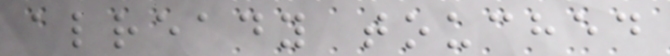already touched
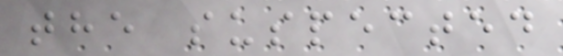the suspected
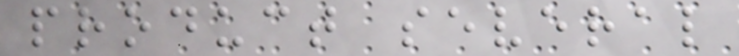product several
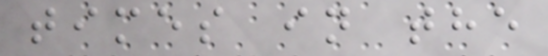times in the
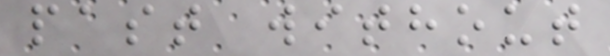past without
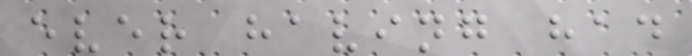ever having had
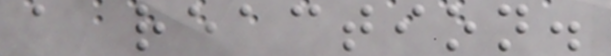a reaction.
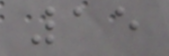15
